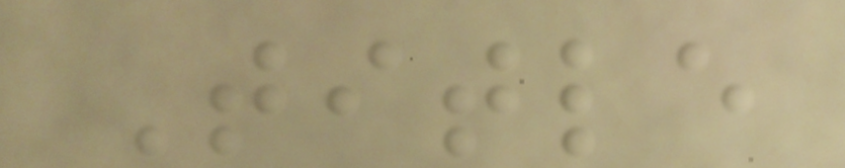Title
